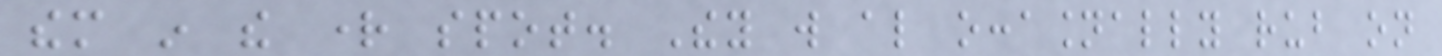them in the right spot. They will also occasionally rub on
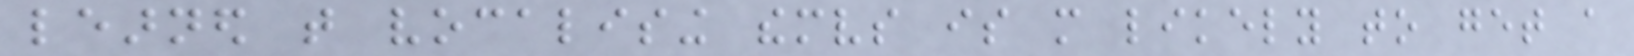learned that vocalising themselves is more likely to get a
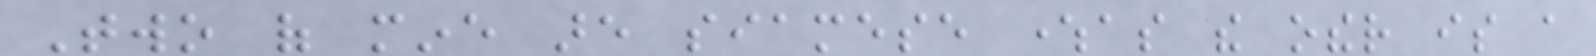Two of mine are siamese whereas the other is a
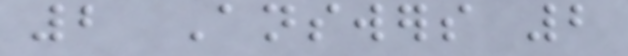2 Answers 2
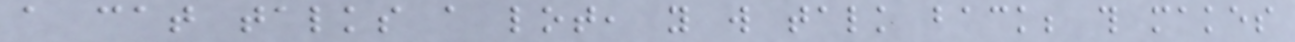a cat talks a lot, you will talk back; this makes
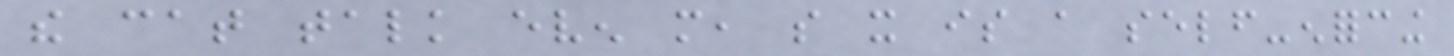the cat talk even more, so it is a self-enforcing
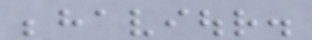behaviour.
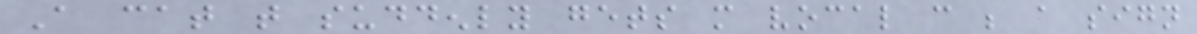A cat that suddenly gets more vocal can be a sign
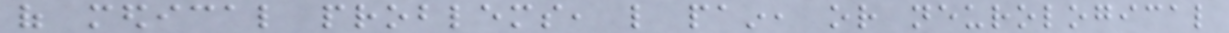of medical problems, like pain, or neurological
